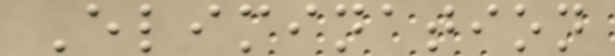Elimination
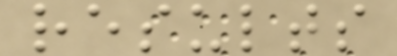results
